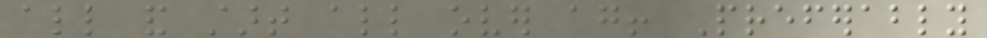all and start all over again! Preferably
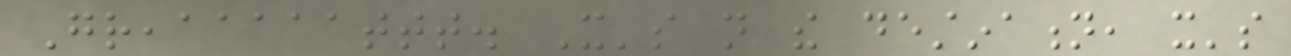Greaaaaaattt. It's not the destination, it's
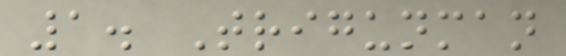1. Trigunman
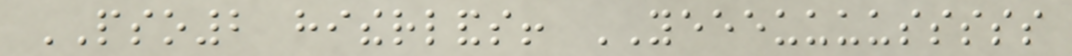PSO2 hitherlands! YEEEUUUUSSSSS
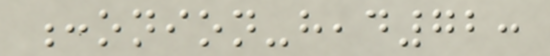:onion-head72:
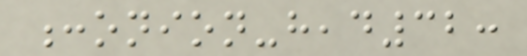:onion-head32:
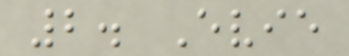2. Evie
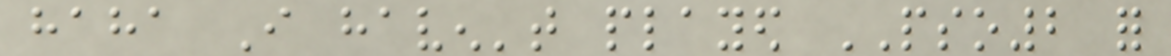haha I haven't played PSO2 for
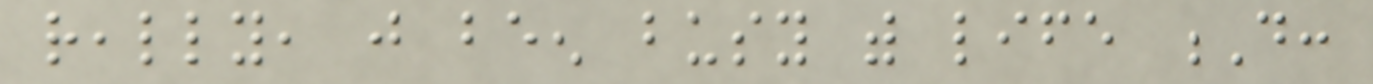really, just been busy with life D:
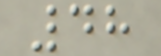48
